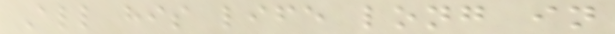All his life long in
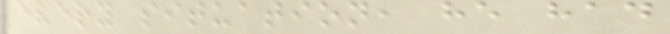every situation, he had
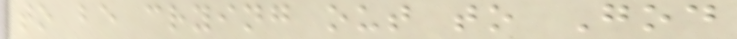to be crying out to God
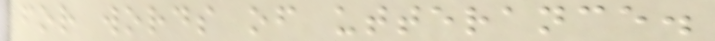for words of utterance.
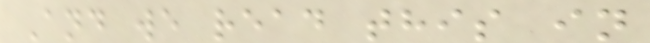And we read this in
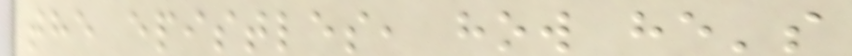the epistles, how he's
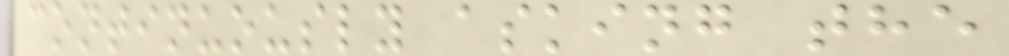continuously asking the
